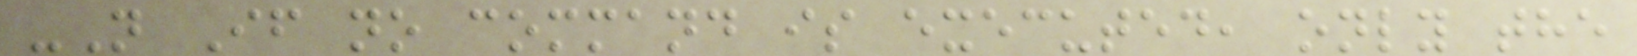-N If no command is executed, only the
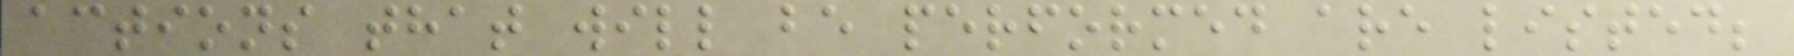actions that will be performed are listed;
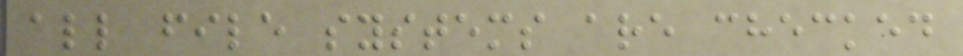all file systems are checked
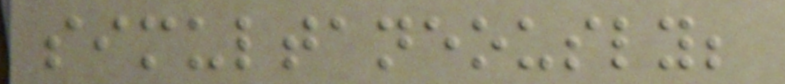simultaneously;
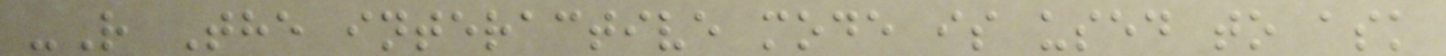-R The interactive mode is used to ask
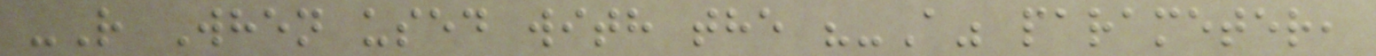-R When used with the "-A" parameter,
